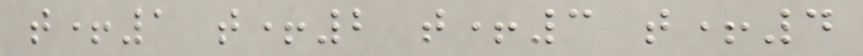t+1 t+2 t+3 t+4
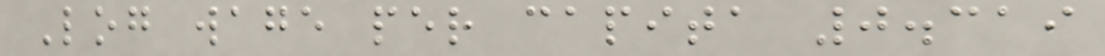Log wage per capita 0.319
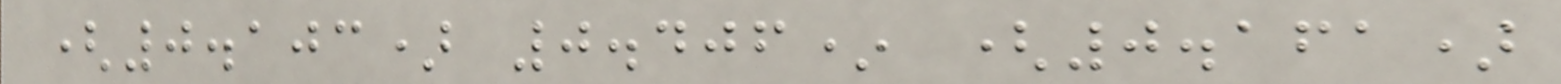(0.103) 0.406* (0.161)
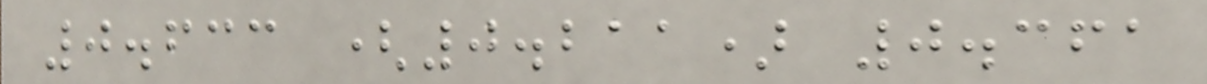0.633 (0.211) 0.361
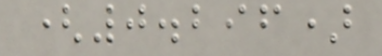(0.296)
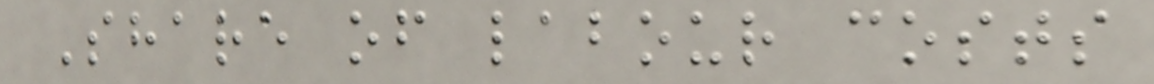Share of labour costs
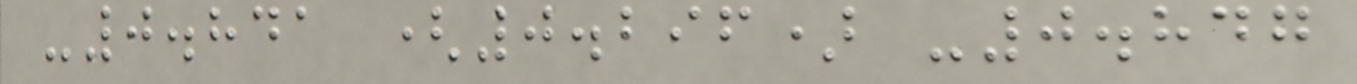-0.841 (0.296) -0.847
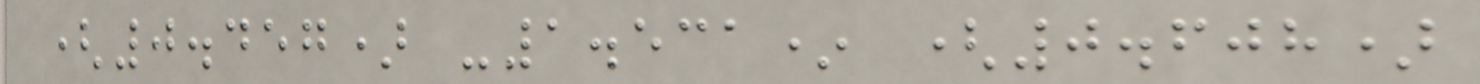(0.457) -1.531* (0.608)
